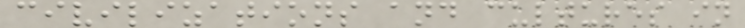civilizations and cultures in
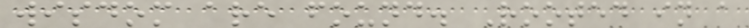wisdom are found. Rooted in a
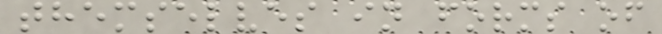themselves in forms of
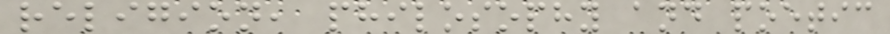religion, philosophy and poetic
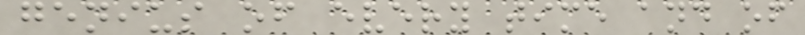genius of every time and of
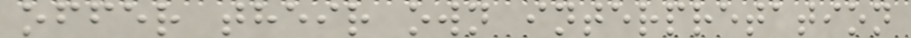offer their own interpretation
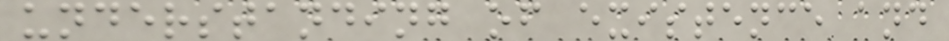understanding of existence and
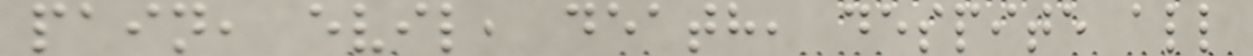pain, evil, death, despite all
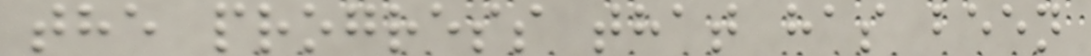the progress that has been
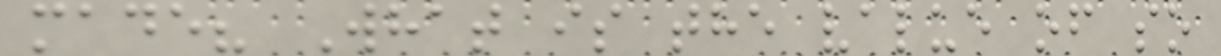made? What is the value of so
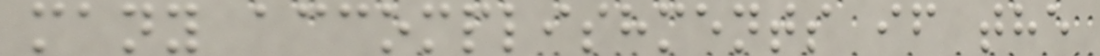many accomplishments if the
